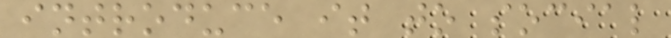introduce it to social
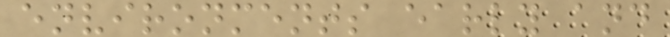environments early and
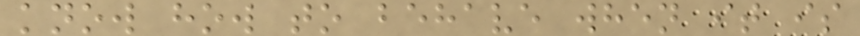know how to behave when it is
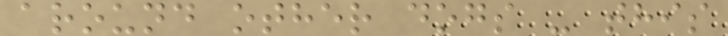around other dogs - this
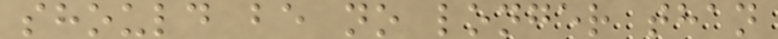should be no longer than
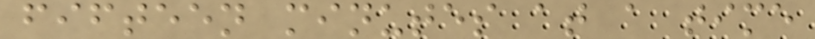fifteen minutes at a time
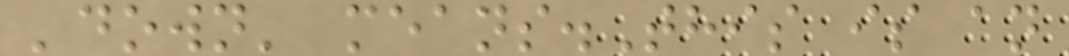'down' means.This is an
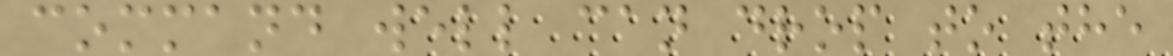command well can drop to the
